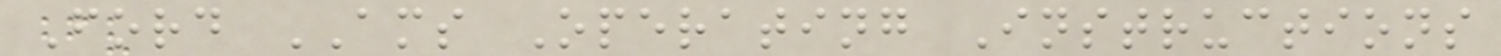Ford AMS Operating Instructions
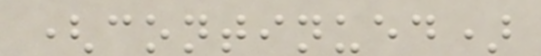(continued)
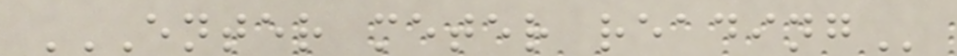ENTER METER READING
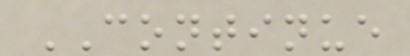CONTINUE
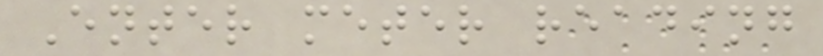Enter meter reading
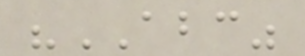"ABC"
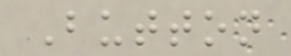Button
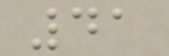41
